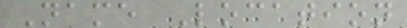Name Location
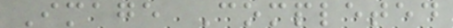Image Completed
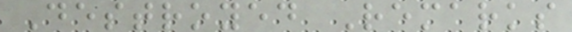Destroyed Remarks
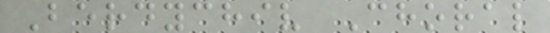Berdychiv Choral
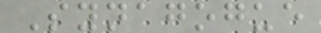Synagogue
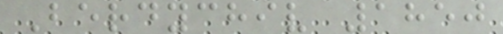Berdychiv 1850
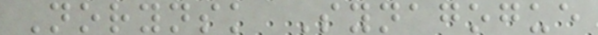Norynsk Synagogue
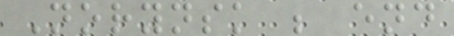Norynsk ; end
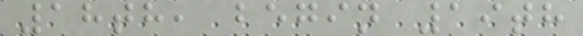18th, begin 19th
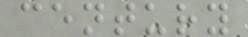century
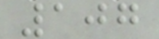107
